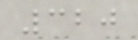320
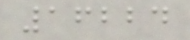16224
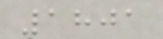1801
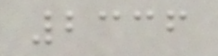2336
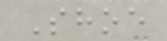Shoe
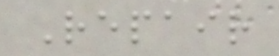Repair
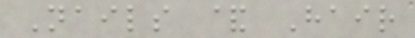Nails & Hair
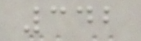342
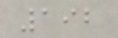192
